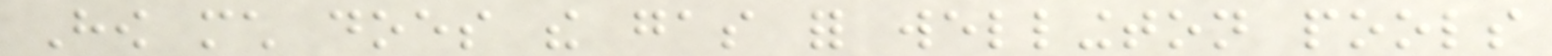How much does the gas for wellington pools
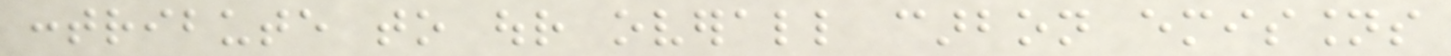contribute to our overall carbon emissions
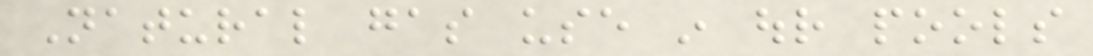Natural gas use in our pools
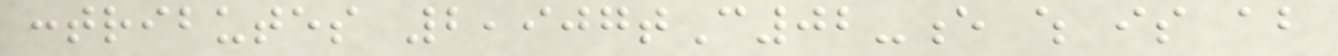contributes 2,907tC02-e which is about
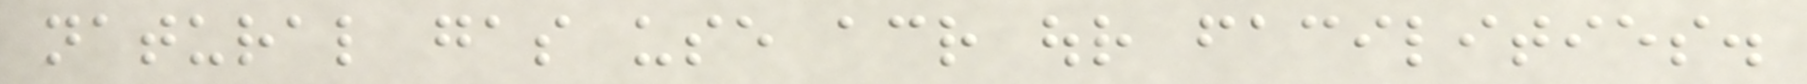natural gas use across our facilities.
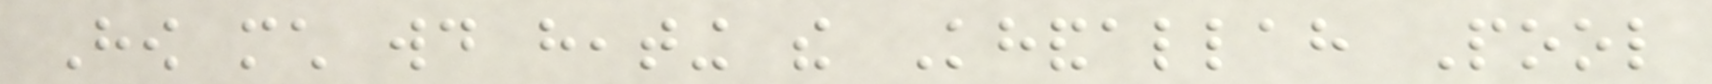How much would heating the Khandallah Pool
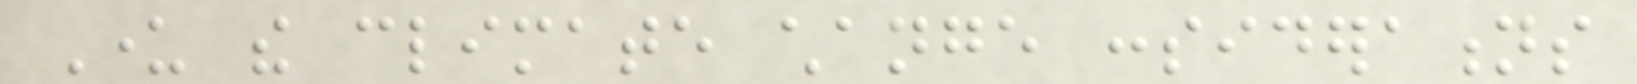Under the climate change considerations
